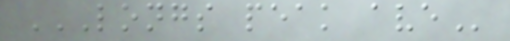LONGS PEAK AVE
